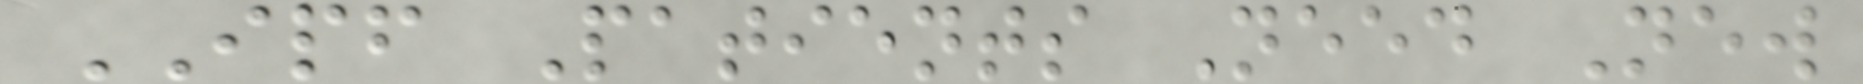IPF Patients Need New
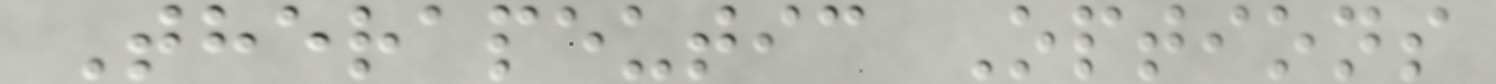Therapeutic Options
